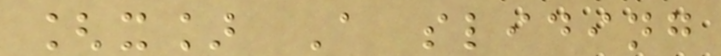[x] A sliding
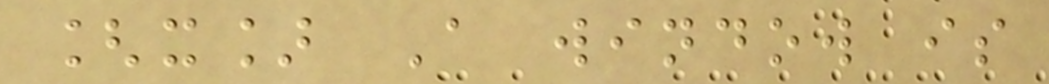[x] A window is
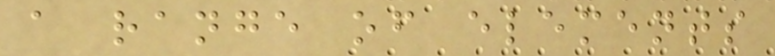a range of elements
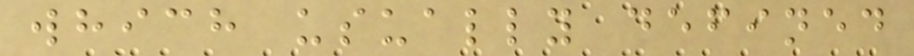which usually defined
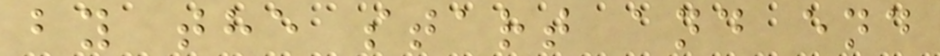by the start and end
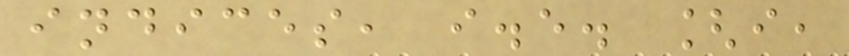indices, i.e. [i,
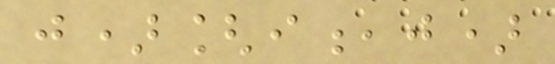j)[i,j)
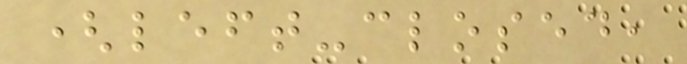(left-closed,
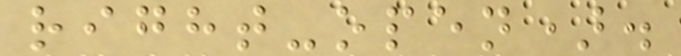right-open).
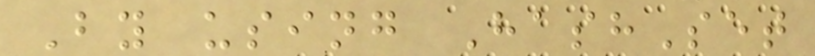By using HashSet
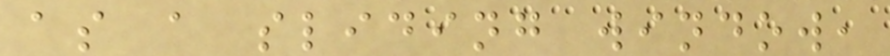as a sliding window,
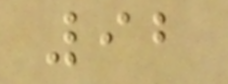92
